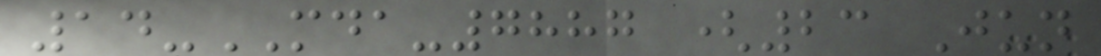14-MDA-7887 (23 Jun
